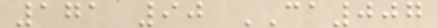171 90 CA007
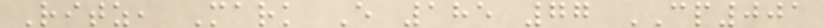Ritz, Mark E 185 77 CP001
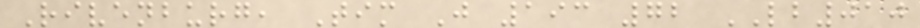Rivenburg, Tim J 193 72 LB010
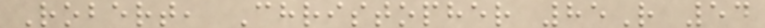Robert, Christopher 85R 54
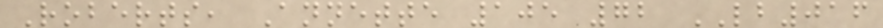Roberts, Annette 105 72 LB016
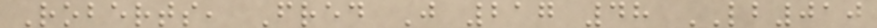Roberts, Fred J 217 48 LB010
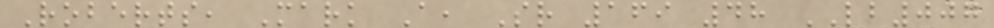Roberts, Mark A, Sr 169 48 LB007
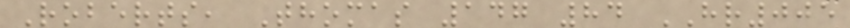Roberts, Thomas 147 84 HR005
